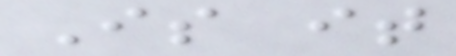Is it
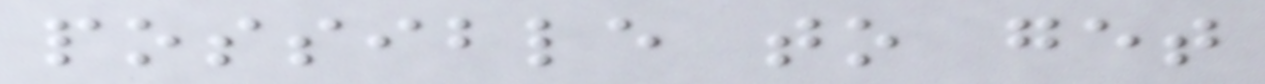possible to get
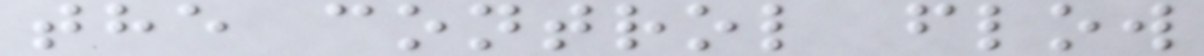the control flow
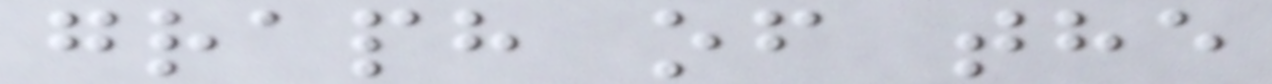graph of the
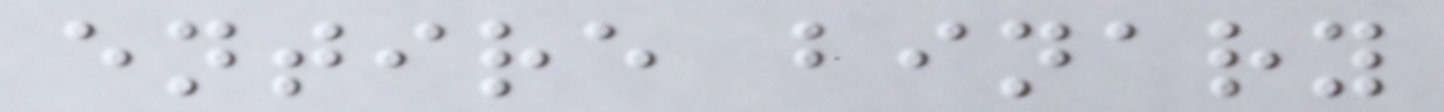entire binary
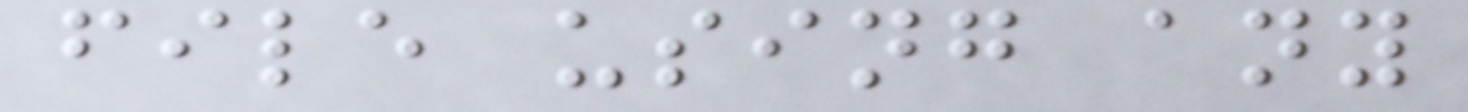file using any
